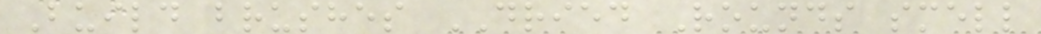Build brushes DRIED Rounds smell
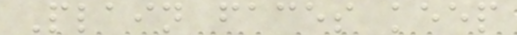Plain faces keep
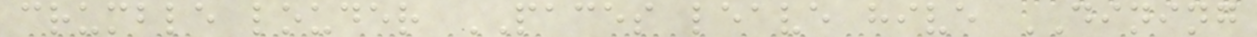crumble louder PACES leave hive DINING
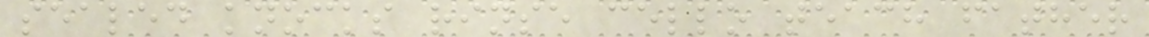sealed knocks rinse cello teach father
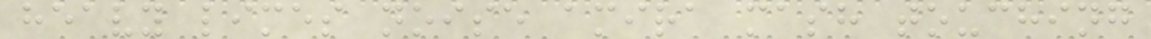heavy limes noise amira mash touching
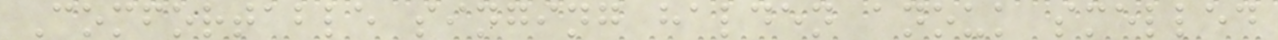Comfortable singing halden anouk smelled
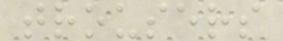trousers
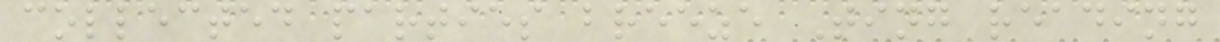collected parties breeze Ting reading
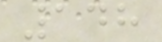148
